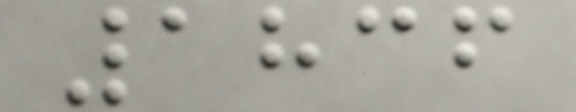1836
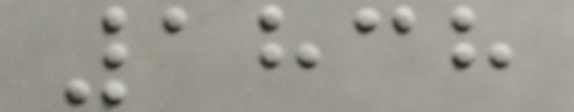1838
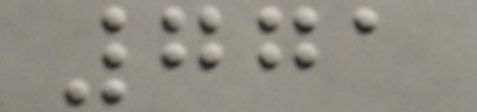771
